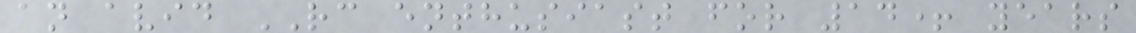an avid RC enthusiast for 14+ years
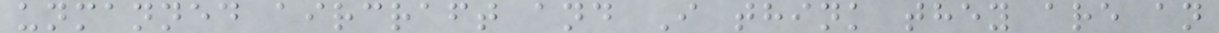unmanned aircraft and I think they are an
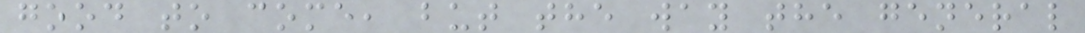good to come, but the way the general
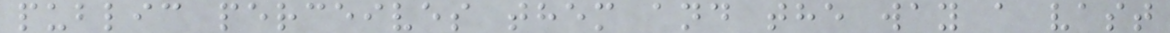public perceives them and the way a vast
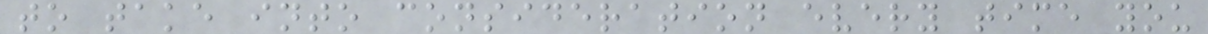to take into consideration every time you
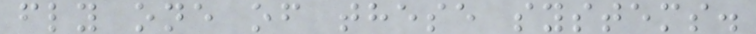fly one of these systems.
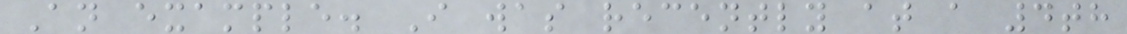An example. I was recently at a 4th
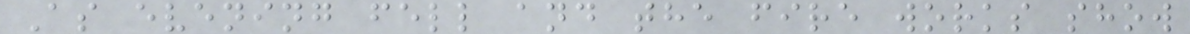As evening fell and the fire works show
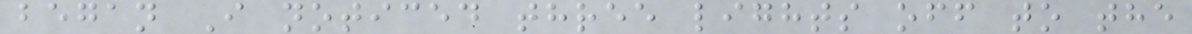began I noticed three lights off to the
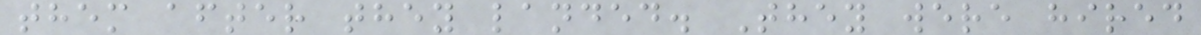them after they landed. They were hired
